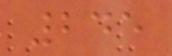245
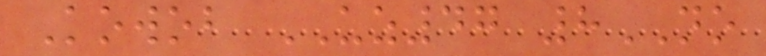Kowob UZ47 8NO
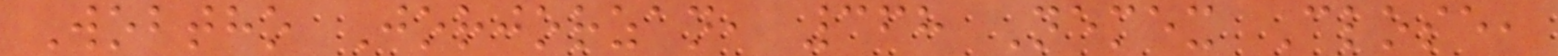Wobtho Jorjorzan, 368 Nemex Close,
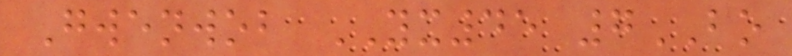Gwenwob YX45 7BO
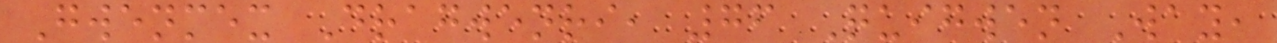Gwenmex Dragwenri, 76 Quigwen Way,
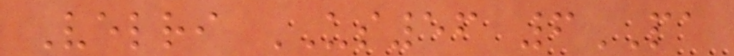Velri US56 6PA
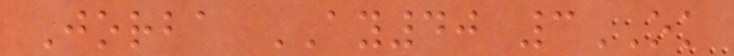Jorba AY40 3OK
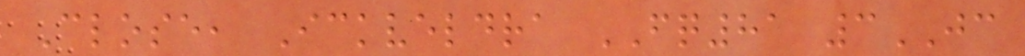Close, Ickveldra FQ81 3JC
